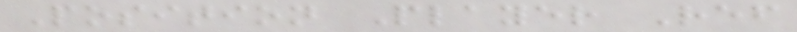Position Player Ref
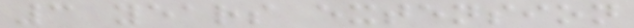3 years extension
